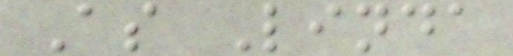As Linda
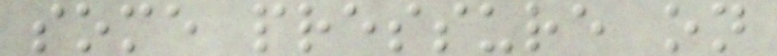some pressure on
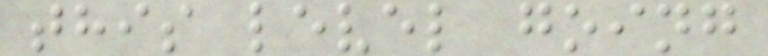this level going
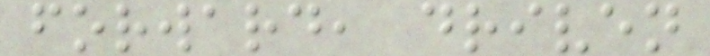forward, driven
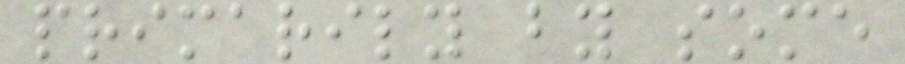primarily by some
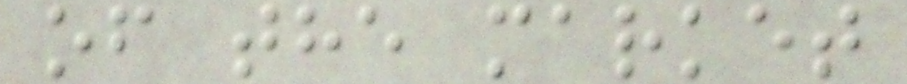of the market
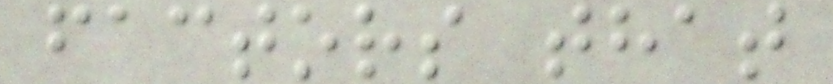factors that
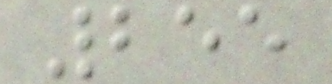255
